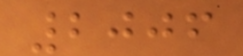2006
